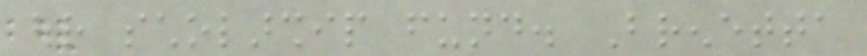our scholarship fund. Brenetta
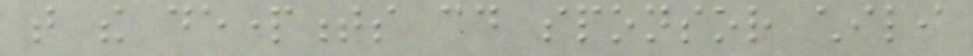that the departments could sponsor chili
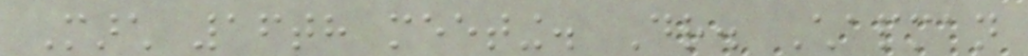March 16th meeting. Dr. Chapman
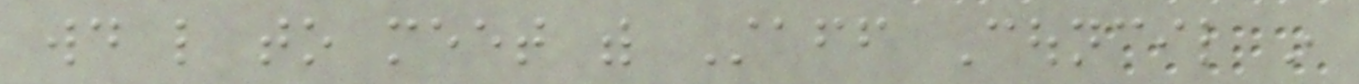would like to meet with Staff Council in
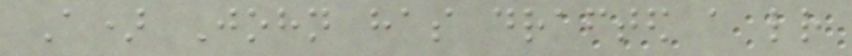A) John has drafted a letter
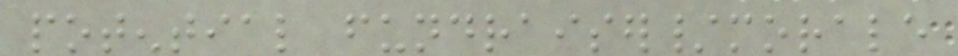potential fundraiser/morale
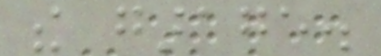the garage.
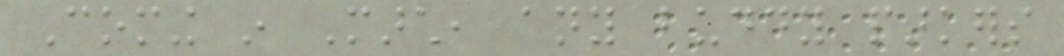Coming in March, any buddy parkers
